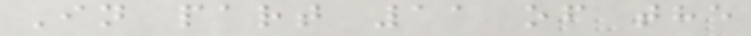In part 11 of the
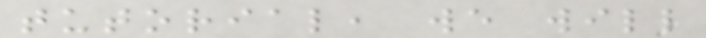tutorial, we will
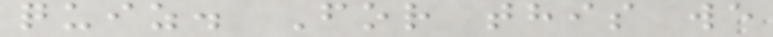quiz. For this we
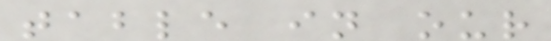table in our
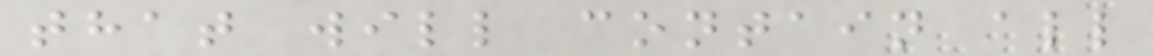that will contain all
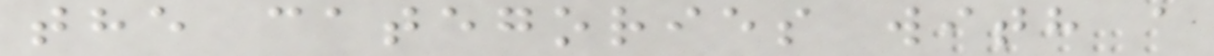the categories with a
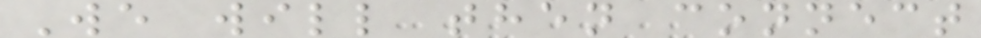We will then connect
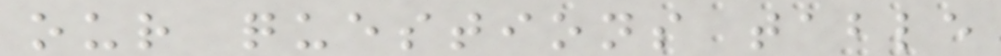our questions table
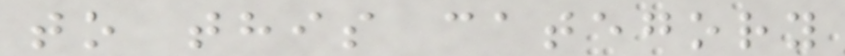to this category
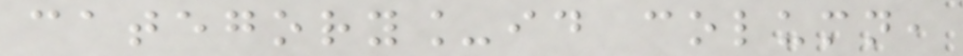category_id column,
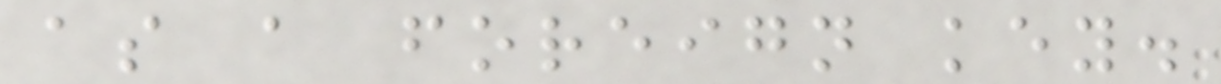as a foreign key.
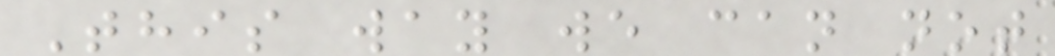This way we can not
